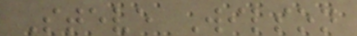Steve Wilson
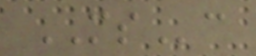MSc
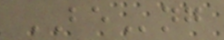BEng
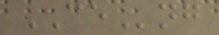CEng
